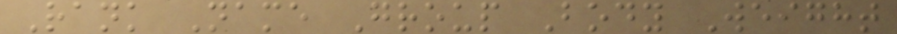Rank Name Group Body Weight
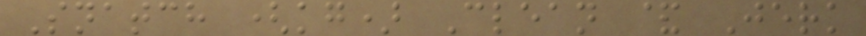Snatch (kg) Clean & Jerk
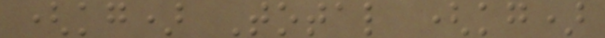(kg) Total (kg)
